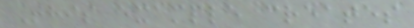This example creates
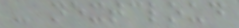- nextcloud
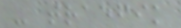- traefik
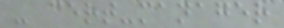- cert-manager
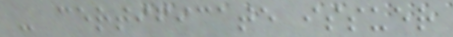- certificate issuer
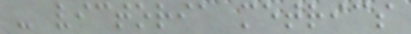- victoria metrics
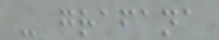- grafana
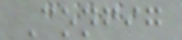Config
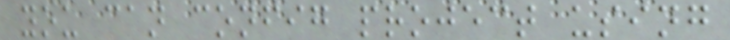you can config project using
